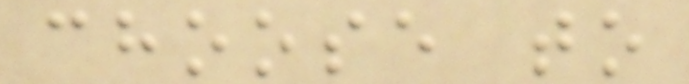choose to
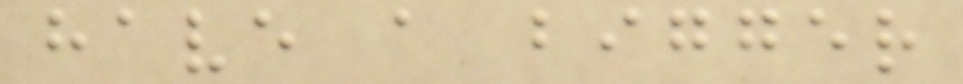have a bigger
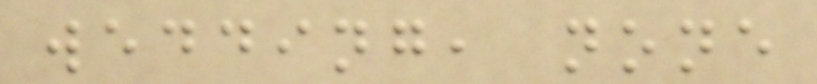wedding, none
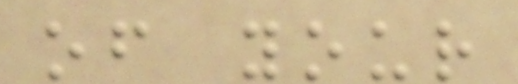of your
